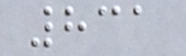831
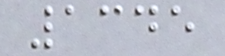1345
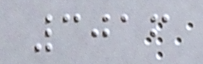3016
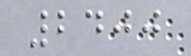2400
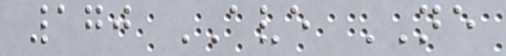170 AVE NE
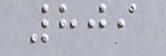809
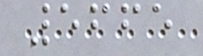5665
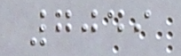7049
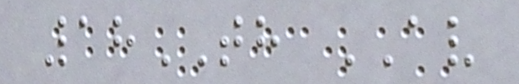18TH AV
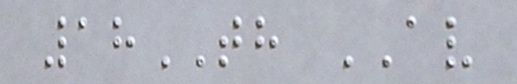18TH AV
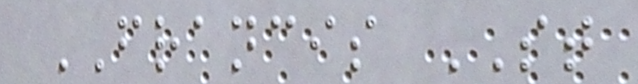FRANCIS ST
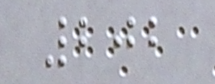202
